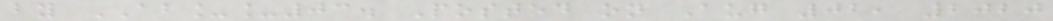by AB__03. Posted on Aug 02, 2020
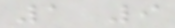1 9
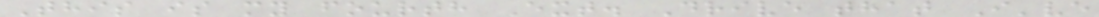This is my fourth Ext. Drive that I've
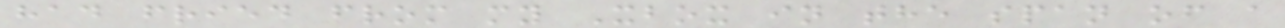had fried from my Xbox in the span of a
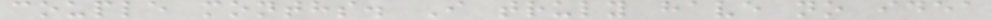couple months. I truly have no idea
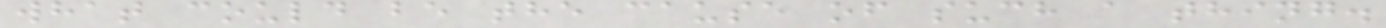what could be the cause of such a thing.
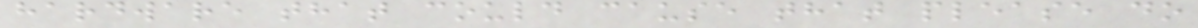hardware that could cause that please do
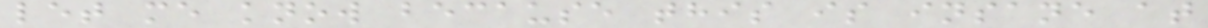let me know because this is insane at
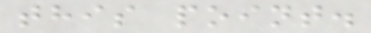this point.
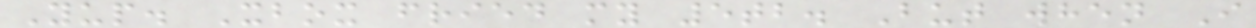Yup. Xbox fried my 5tb. But when I
